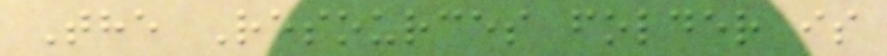The Resources folder is
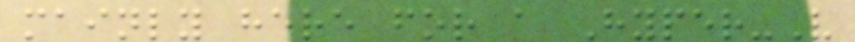mainly here for a Hyper-V
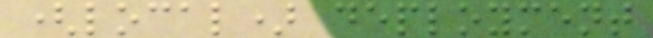(local) deployment
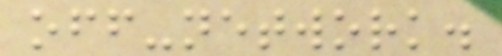off-network.
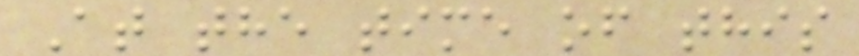At the time of this
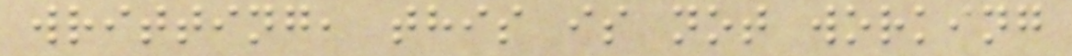writting, this is not working
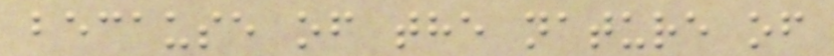because of the nature of
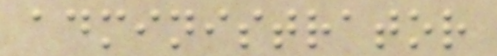administrator
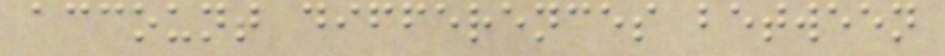account differences between
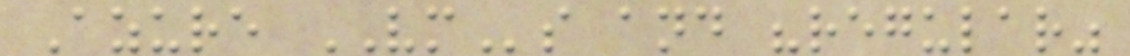Azure VMs and "regular"
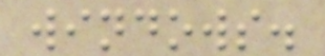windows.
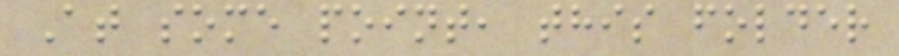At some point, this folder
